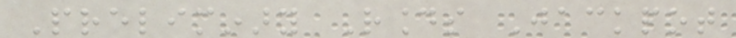Preliminary Rounds Jackpot
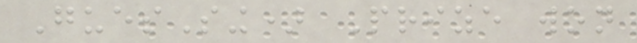GuesSing) Prize won
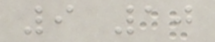9 10
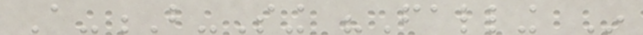A-B-Sing "Falling In
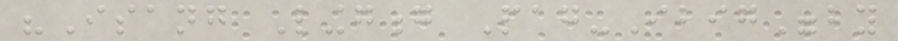"Isang Linggong Pag-Ibig"by
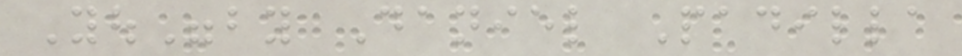You"by Daniel Padilla
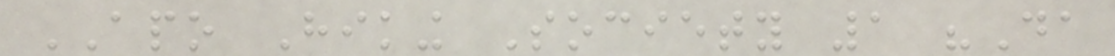APO Hiking Society 1 "Da
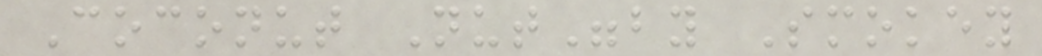Coconut Nut"by Smokey
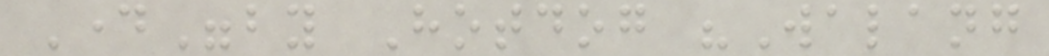Day"by Hotdog "Walang
